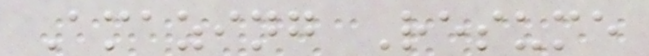Amazing Resume
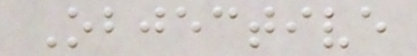Objective
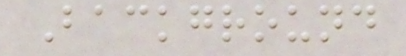Background
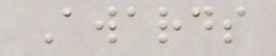Awards
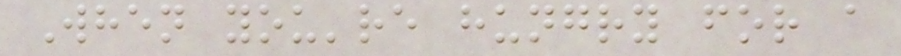When you're hungry for a
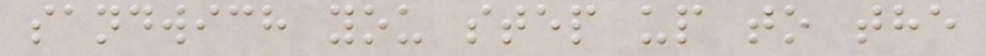sandwich you step up to the
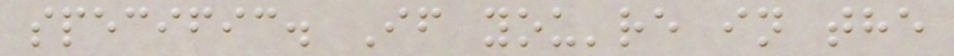specific. If you're in the
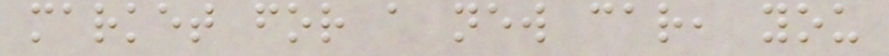market for a new car, you
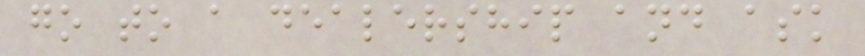go to a dealership and ask
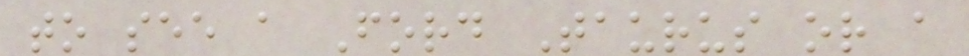to see a Ford Taurus or a
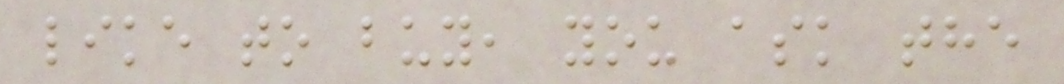like to buy, you ask the
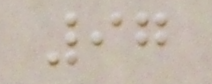97
